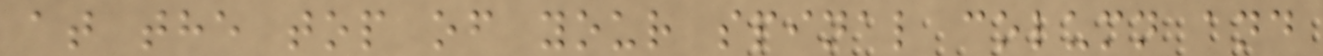at the top of your spinal column and
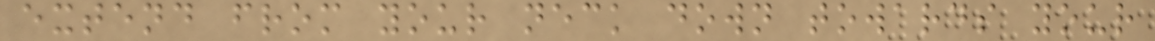extend from your neck down towards your
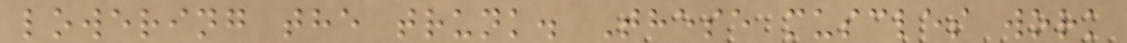lowering the trunk. These muscles work
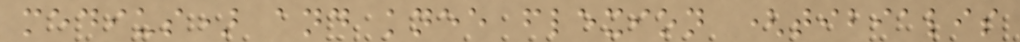medius) and knee flexion (tibialis
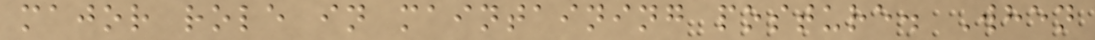major role in maintaining posture. When
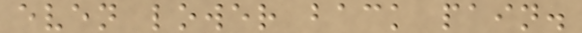even lower back pain.
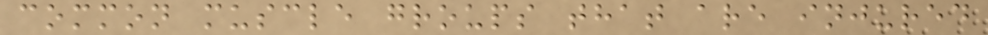common muscle groups that are injured
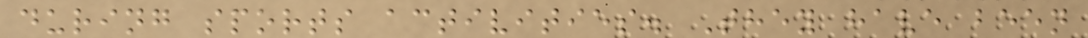during sports activities. They have been
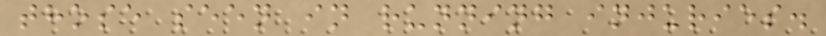those seen in running injuries.
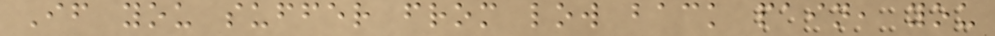If you suffer from low back pain, you
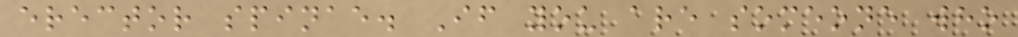erector spinae. If you are someone who
